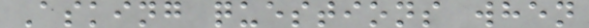Asking questions when
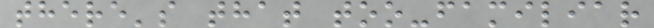there's that too-familiar
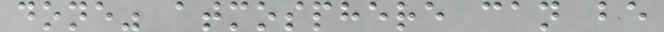done" atmosphere can be
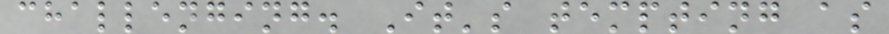challenging. It's tempting as
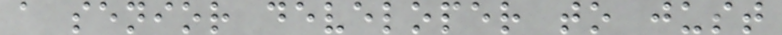a senior developer to just
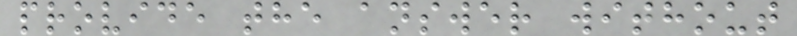provide the answer without
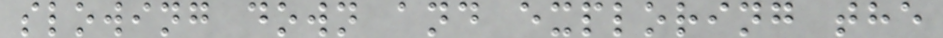slowing down and exploring the
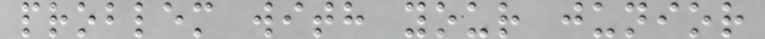problem with your junior
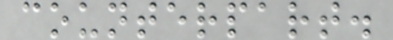counterpart.
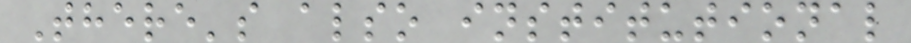There's also institutional
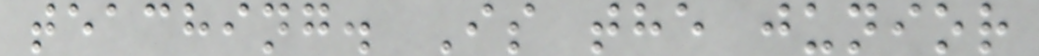teaching. Is the junior
